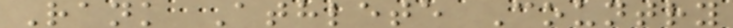Rank Athlete Country
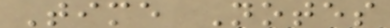Time Notes
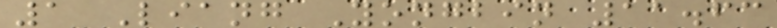1 Liang Yongbin 11.63
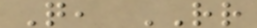Q, RR
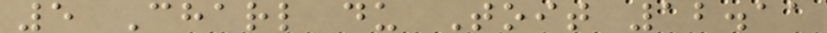5 Charl du Toit 12.11
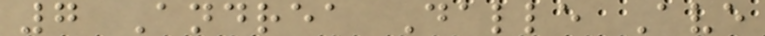7 Andrea Dalle Ave
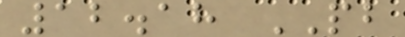12.18 PB
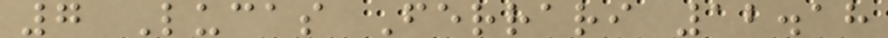7 Lucas Ferrari 12.18
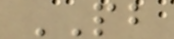PB
